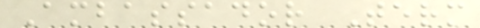Ambassador Term
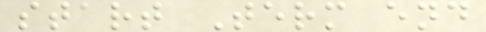start Term end
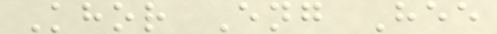Khor Eng Hee
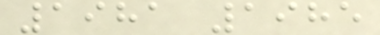1981 1985
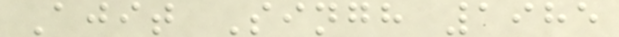Ajit Singh 1985
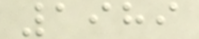1989
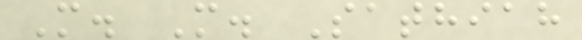M. M. Sathiah
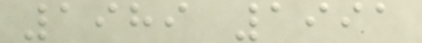1989 1991
